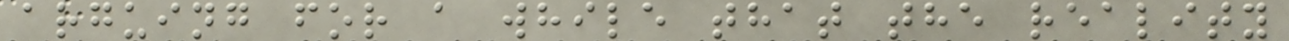arguing for a while that the reality
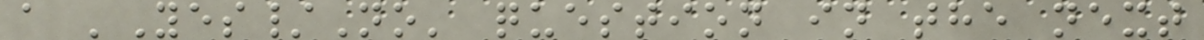a 'Yes/No' question in the next
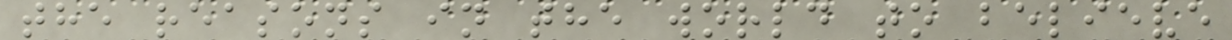the reasons in the world to believe
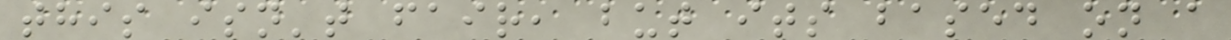this isn't fair, but its based on a
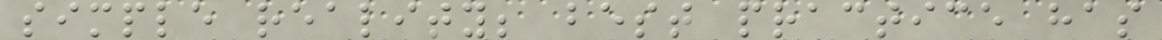simple reality; best practice has
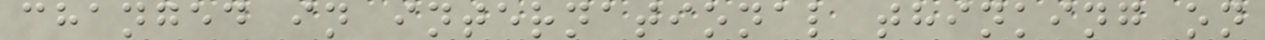changed in international thinking on
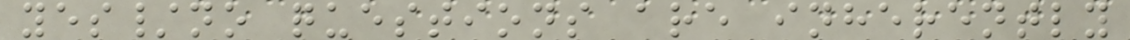yes/no questions are inherently
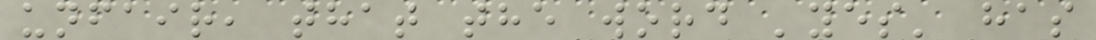unfair, that the word 'yes' has
